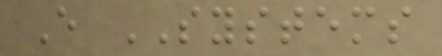E SYSTEMS
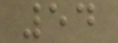54
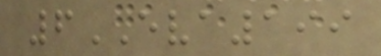6EVA199
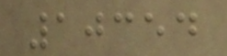10354
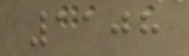1108
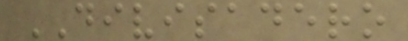DIVISADERO
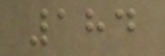184
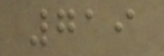719
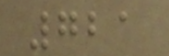721
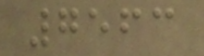7563
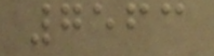7563
